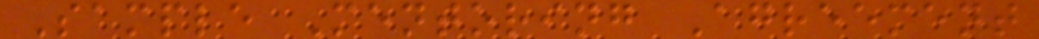Sample Mentoring Agreement
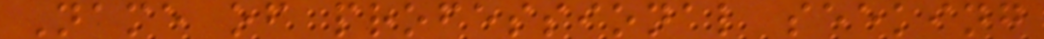Name of professional seeking
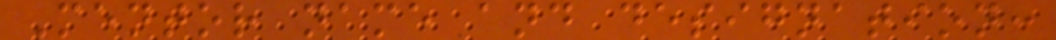Mentor name and designation:
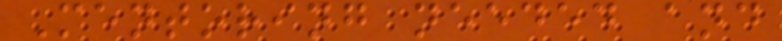Mentoring needed and
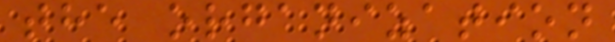the organization
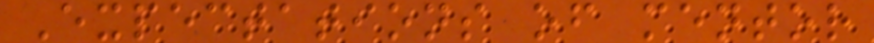Expectations of mentor
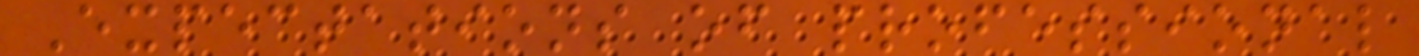Expectations of professional
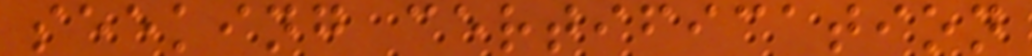seeking certification
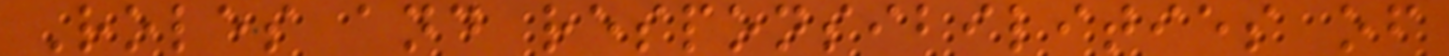Roles and responsibilities of
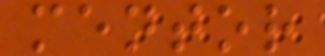mentor
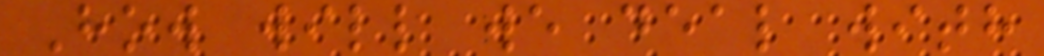How will we deal with
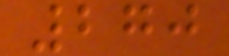270
